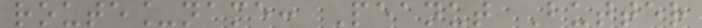route_name: Peanut Butter
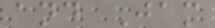and Jam
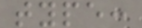type:
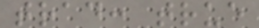trad: true
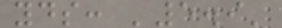yds: '5.9'
